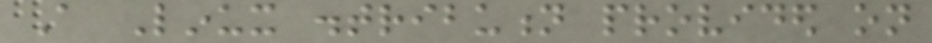A Linux distribution provided on
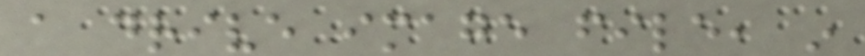a drive image file, in
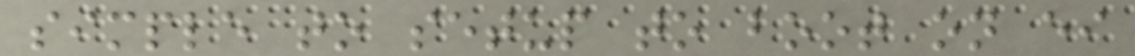simple to setup to boot on either
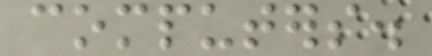computers.
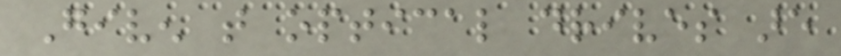Given that optical drives are
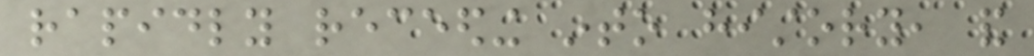rapidly receeding into history, and
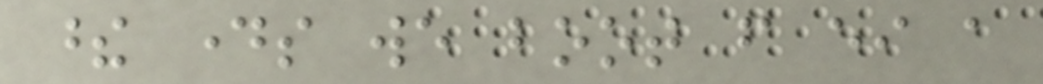these days we boot from either a
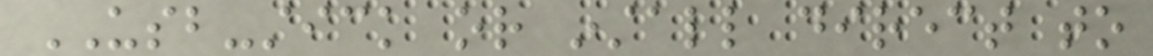USB-stick or install direct to
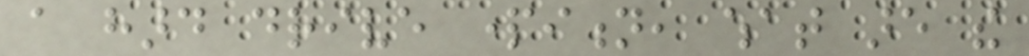a hard drive partition, what are the
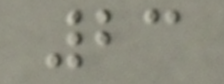23
